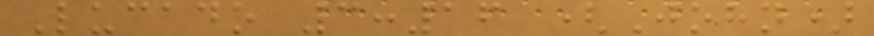Lucado 3:16 (John)
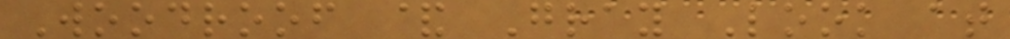Woodroof & Gray Look at
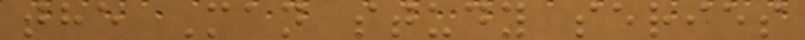the Man study series
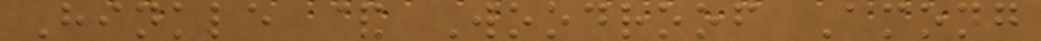Hinkle & Woodroof Among
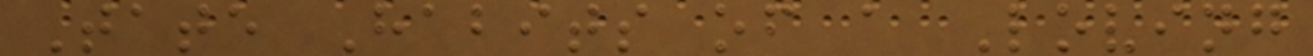Tate Habits of a Loving
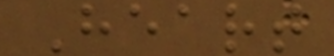Heart
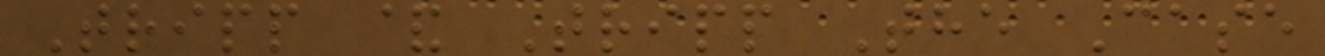Tripp & Tripp The Case
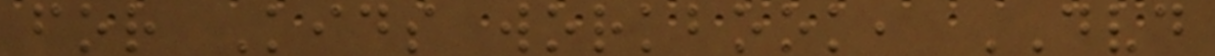for Kids workbook, DVD
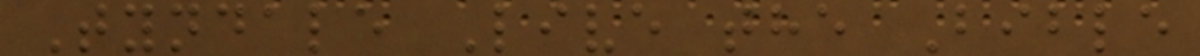Tyndale Live the Bible
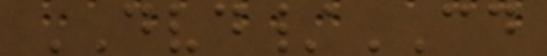DVD/CD
